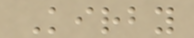Kirby
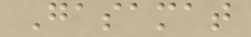Gasamat
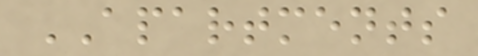APARTMENTS
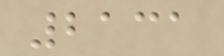2131
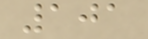101
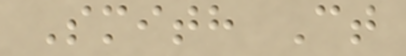Smith Ct
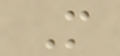M
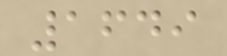1649
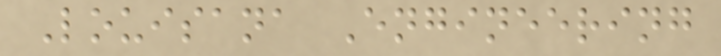Louisana Engineering
